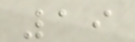19
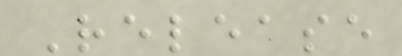Release
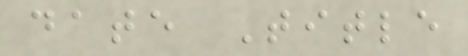date Title
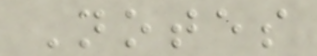Notes
